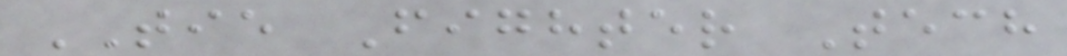TIE Fighter Tech
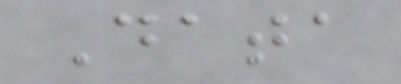Data
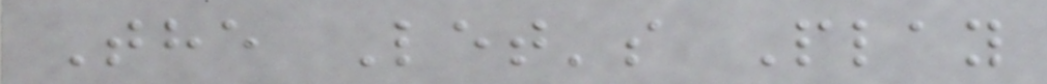The Let's Play
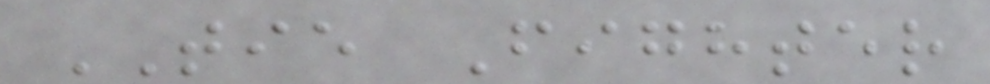TIE Fighter
